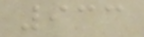933
